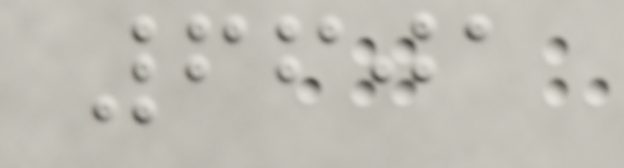6601
